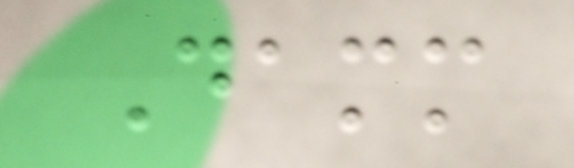Damm
